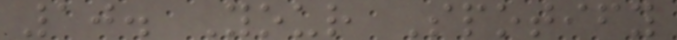10. Your Spotify
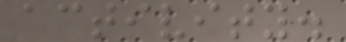activity.
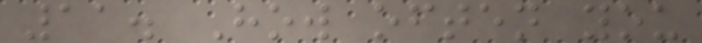11. How often you
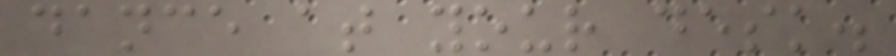dance at your desk.
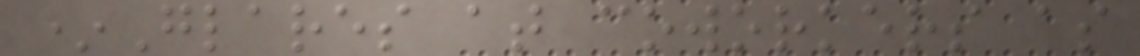*Glares at coworkers as
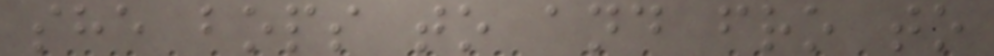she bops to and fro to
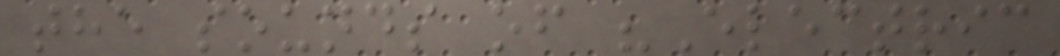the sounds of "Electric
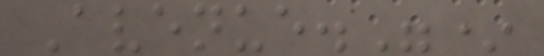Avenue."*
